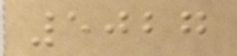5027
